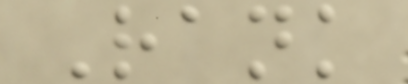Rank
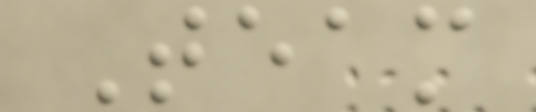Team
